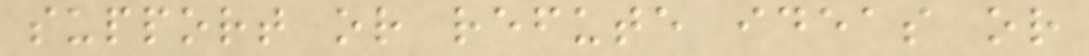support or refute ideas or
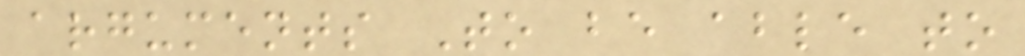arguments To be able to
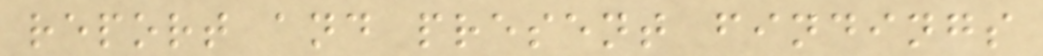report and present findings
